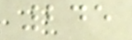245
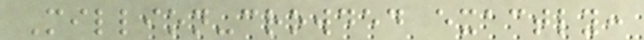Million-crowded exactly:
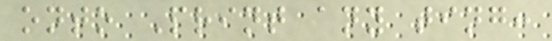onto Print any ting:
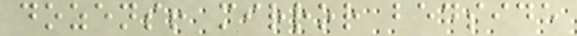dozens! mirror bedside
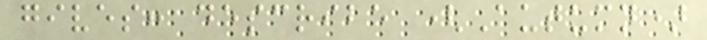gives: describe (Autumn)
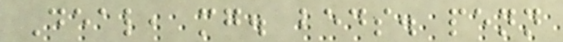Deal, mg. beds. penn
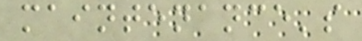maintenance's
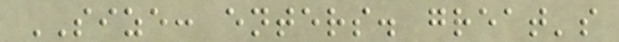SIZE: enters. great's
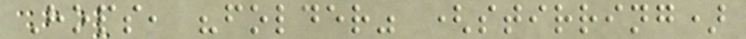Hops, "folder" (stirring)
